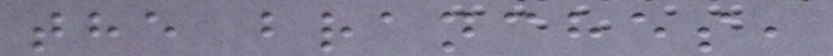the branches,
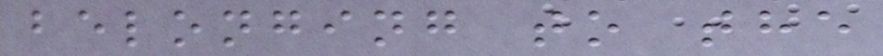belonging to the
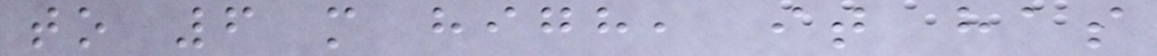to 6 m high, it has
